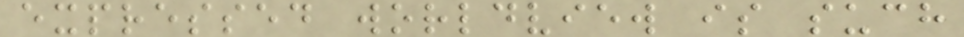expressed worldview is such
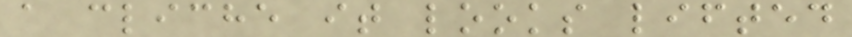a cliche it looks lifted
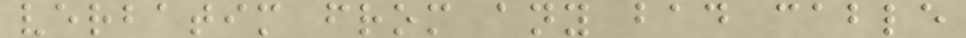verbatim from any bad cable
